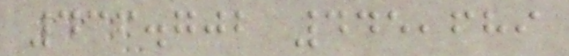436.702 445,689
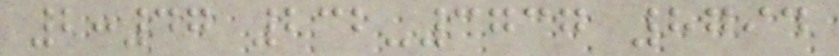2:47 232-3737 8794
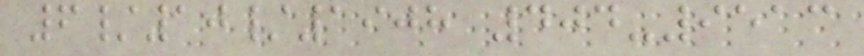6/10/1908 404-9513
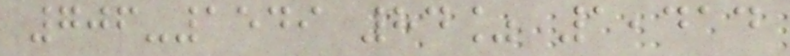706-1549 84% 1,414
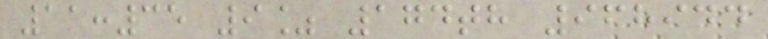11:35 9% 174th 968944
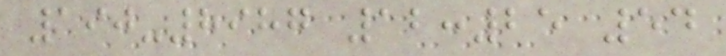190-8987 12:25 54
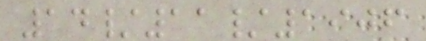14/11/1906
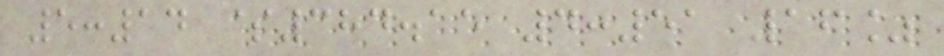5:14 $384.15 4:51 16%
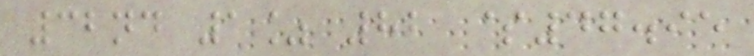32nd 1% 82 $47.95
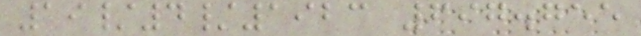19/4/1923 697.755
